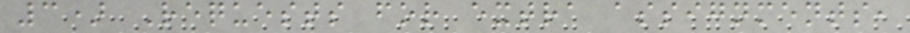3) Requests for extra assignments,
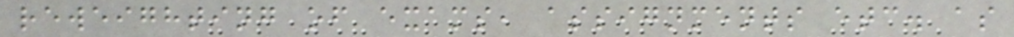reweighting of exams, assignments etc. as
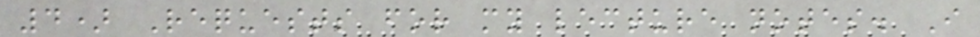4) Requests for my lecture notes. I
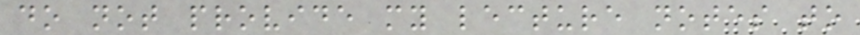do not provide my lecture notes to
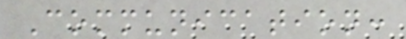Communication:
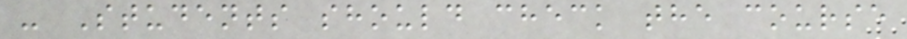- Students should check the course
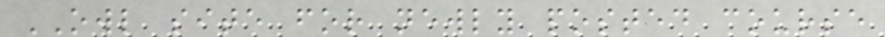OWL site for newly posted course
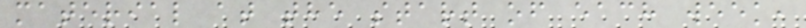material at the start of each week,
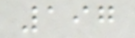197
